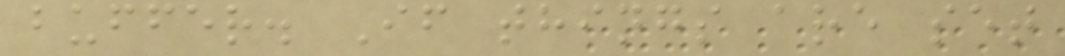buffer. If things are set
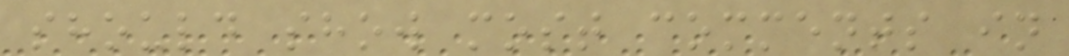should show most comments in
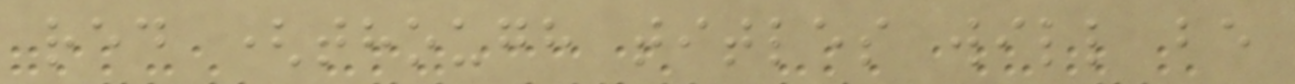red (though titles will be
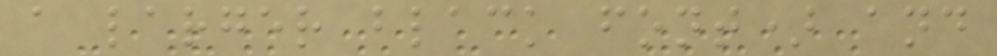a larger black font) and
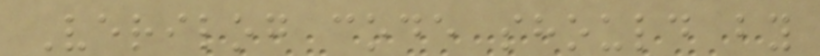Verilog code should by
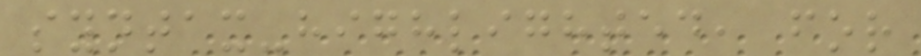syntax-highlighted, for
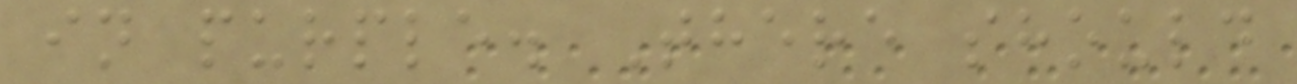in purple. There should
